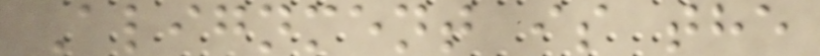Alignment is the
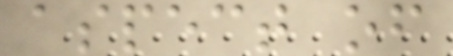aspect of
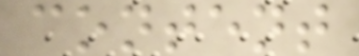content
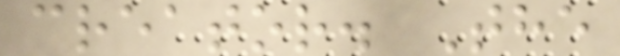creator. The
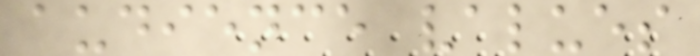audience values
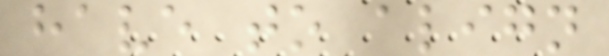have to align
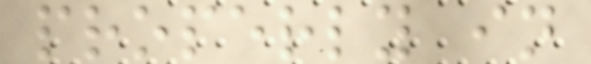properly in
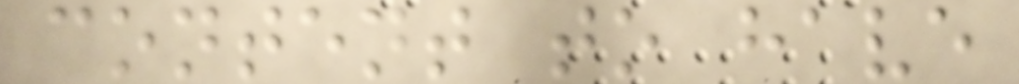content to have
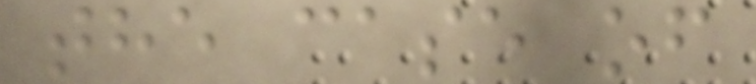the case of
